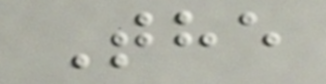The
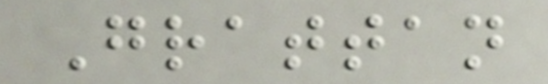Grattan
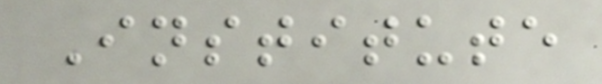Institute
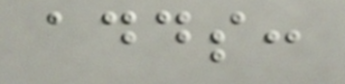adds:
